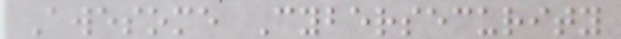Awesome Cybersecurity
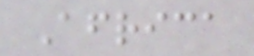Africa
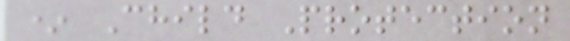* Child Protection
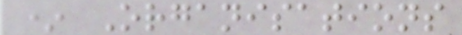* Organisations
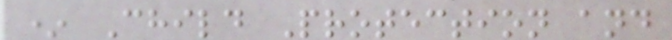* Child Protection and
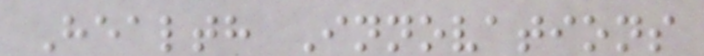Health Innovations
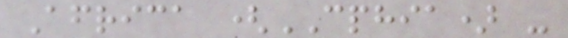Africa (CPHIA) -
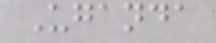Uganda
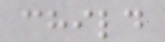child
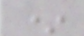*
